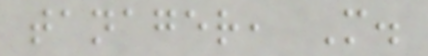tanager, M.
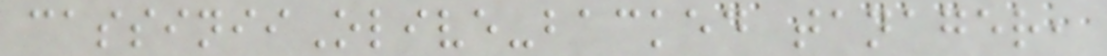cassiniiOlive-backed tanager,
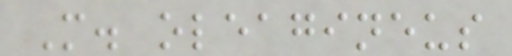M. oleagineus
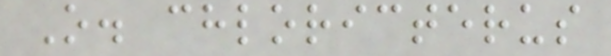O. chloricterus
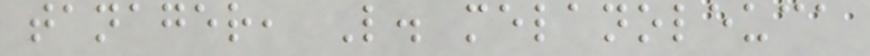tanager, L. melanoleuca
